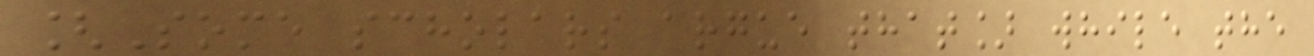[Some scholars argue that] while the
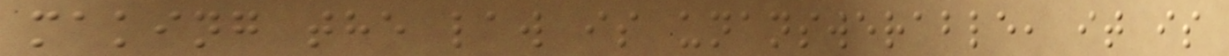making the law is unanswerable, it is
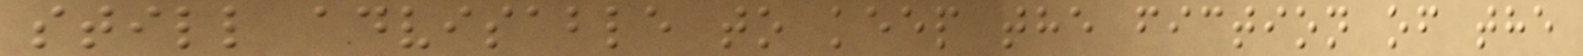still advisable to keep the fiction of the
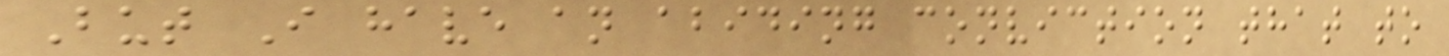But I have an abiding conviction that to
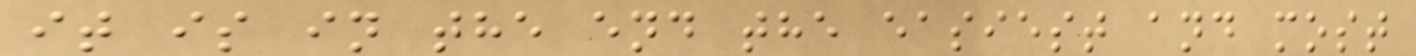it is in the end the easiest and most
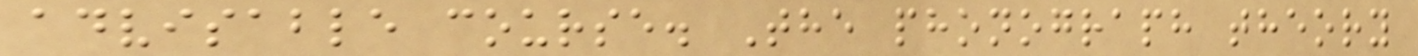advisable course. The phonograph theory
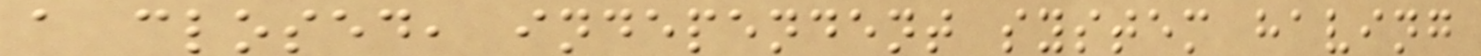a closed, independent system having
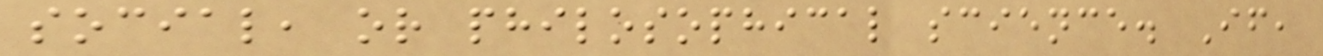social, or philosophical science. If,
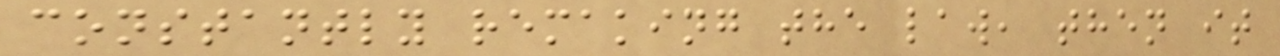constantly remaking the law, then it
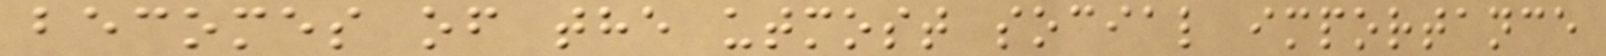becomes of the utmost social importance
